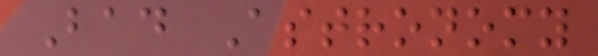Bad Astronomy
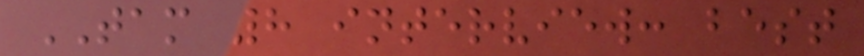TAM 8 interview: best
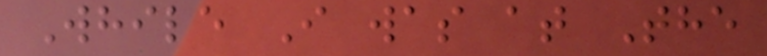While I was at The
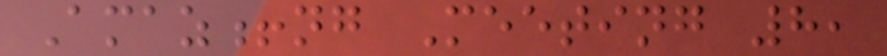Amaz!ng Meeting 8,
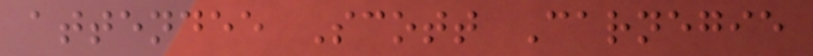attendee Scott Carnegie
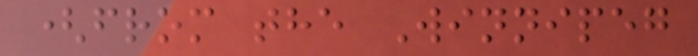(from the Winnipeg
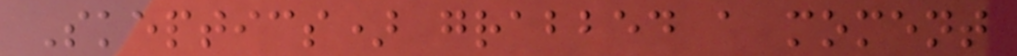Skeptics) grabbed a moment
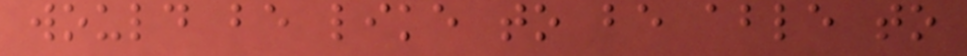would be like to be able to
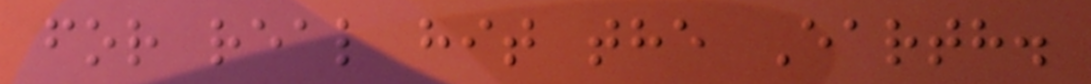for real hit the Earth.
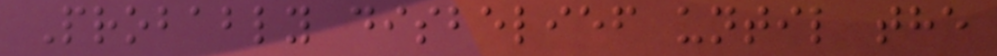Probably disbelief until the
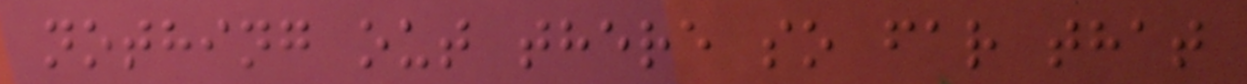nothing out there so far that
